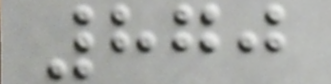870
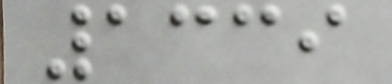1339
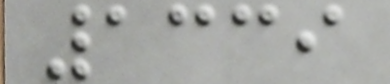1339
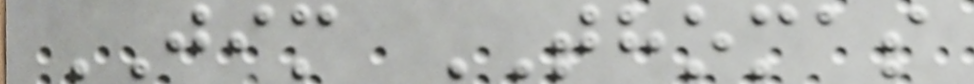JIM THOMAS
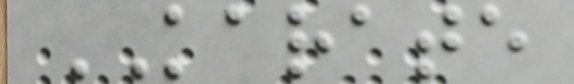KARATE
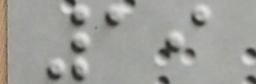19
